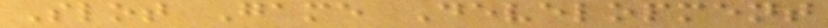Slot Game Development
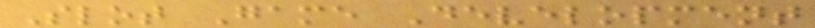Slot Game Development
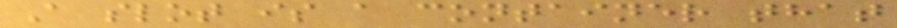A slot is a container that
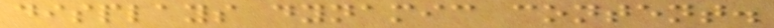displays dynamic content.
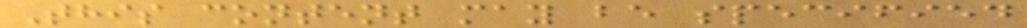This content may be specified
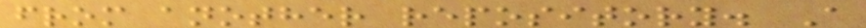from another repository. A
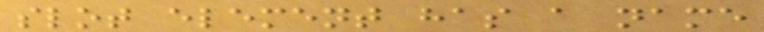slot element has a name
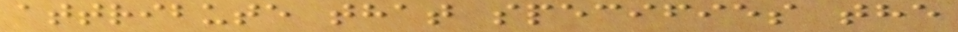attribute that specifies the
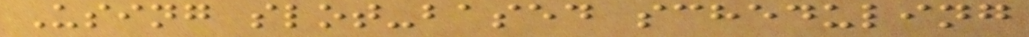Using slot-based scheduling
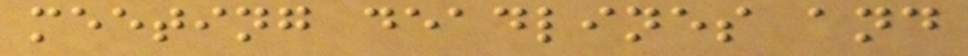meeting deadlines and
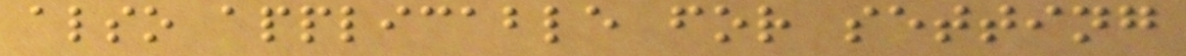also applicable for setting
